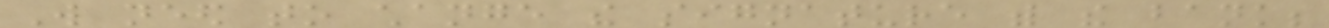Will need to change the signature with the bank;
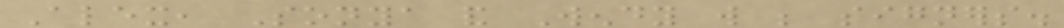Alex, Sonya and Wendy will be signers.
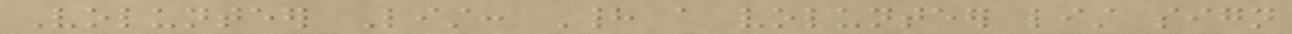Volunteer List: Had a volunteer list sign
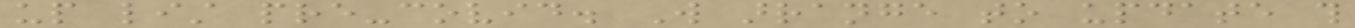up list pre-covid. Will arrange to update this
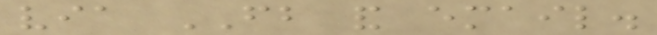via FB and email.
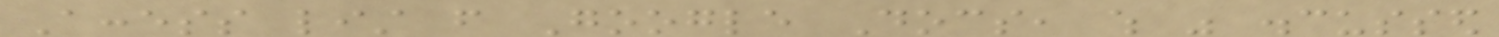Access list from Google Docs, which was discussed
